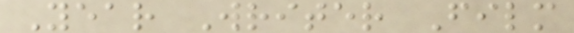Year Writer Film
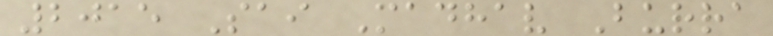2015 Sai Madhav Burra
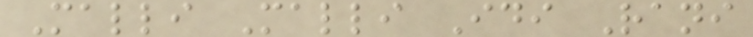Malli Malli Idi Rani
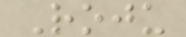Roju
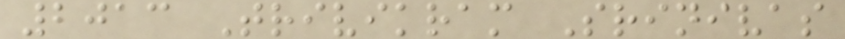2013 Trivikram Srinivas
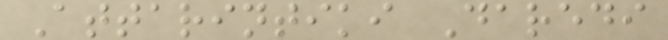Attarintiki Daredi
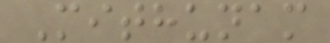Mithunam
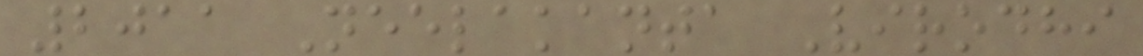2011 Neelakanta Virodhi
